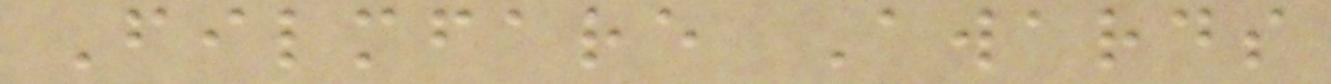Filmfare Awards
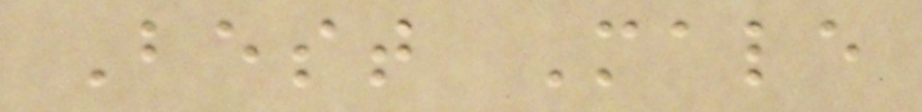Best Male
